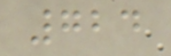724
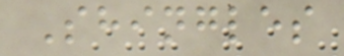Shingles
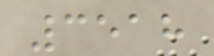3518
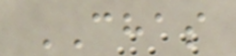CHAS
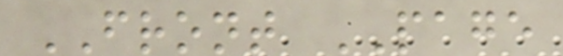FRONT PAGE
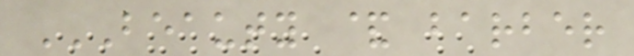BEAUTY & BARBER
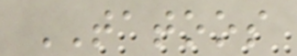TATOOS
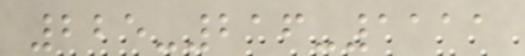225-216-1111
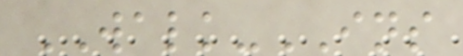WALK-INS
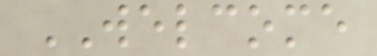WELCOME
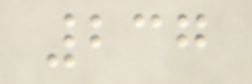237
